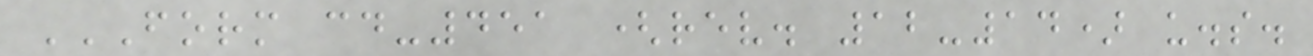FORM CD-451 (REV. 12-14) U.S.
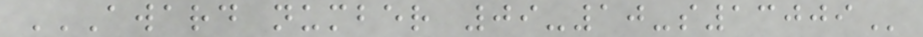AWARD NUMBER 09-10-S13009
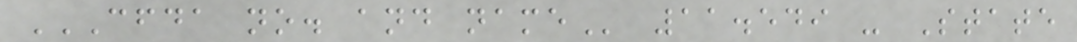CFDA NO. AND NAME 11.549 - State
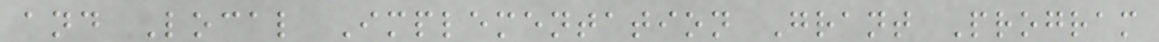and Local Implementation Grant Program
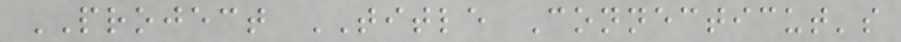PROJECT TITLE Connecticut's
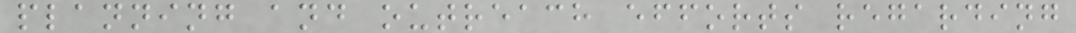planning and outreach efforts regarding
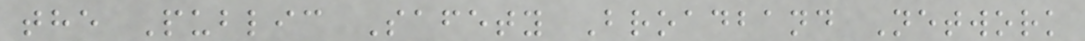the Public Safety Broadband Network
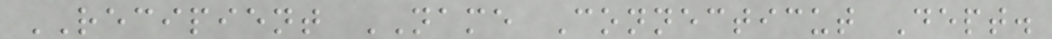RECIPIENT NAME Connecticut Dept.
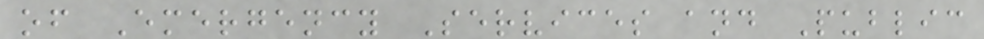of Emergency Services and Public
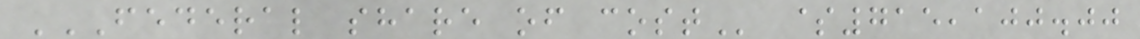FEDERAL SHARE OF COST $715,100.00
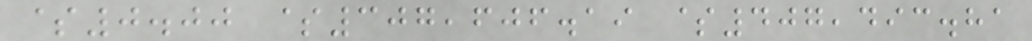$0.00 $307,606.19 $407,493.81
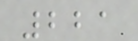221
